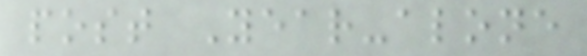post Year-alone
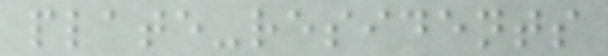plate-residents
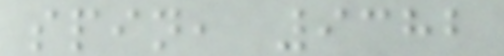spin, 9382
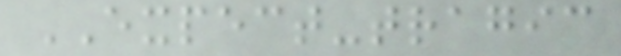EXPECT-tragic
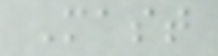Mast
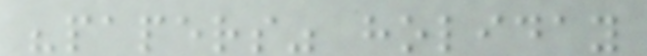"papers" holiday
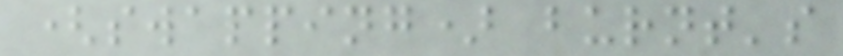(swapping) burnt's
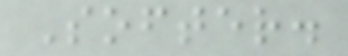Softer.
